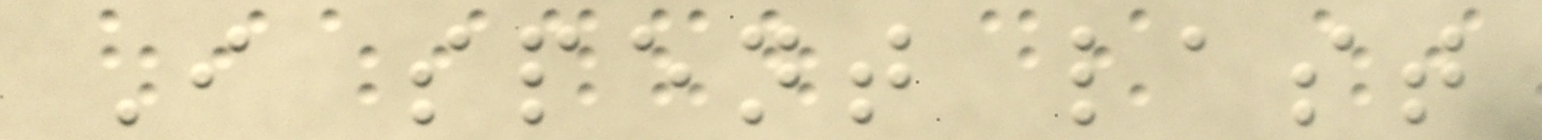I spent last
